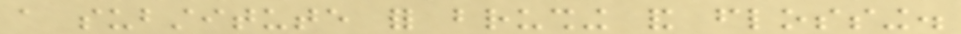a substitute for brushing and flossing.
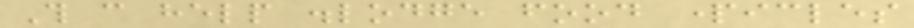This can help dislodge food particles
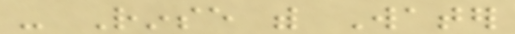- Rinse with Water
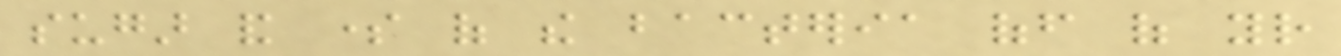sugar and some of the bacteria off of your
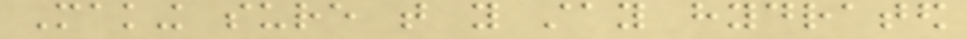Making sure that you stay hydrated
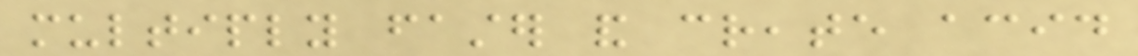multiply faster and create acid
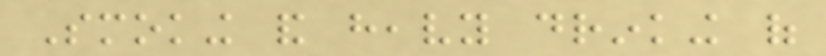Smoking and heavy drinking of
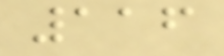116
